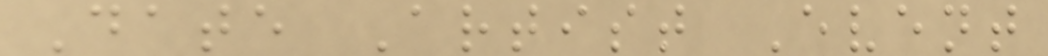Date Artist Event
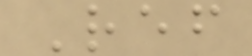Ref
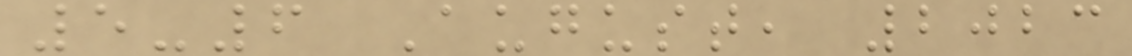5-6 August, 2023
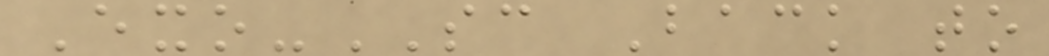Exo-SC Back to
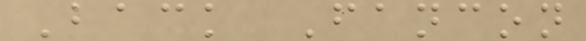Back Fancon
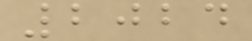2024
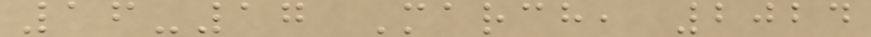16-17 March, 2024
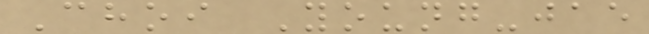Choi Young-jae
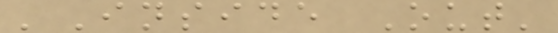'Inside Out'
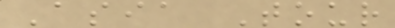Asia Tour
